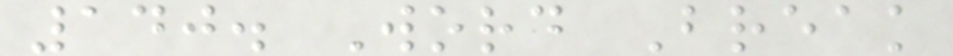140. Word Break
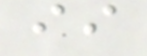ii
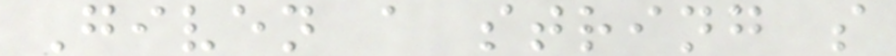Given a string s
